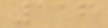116
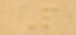P
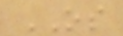OS
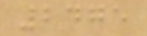2475
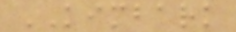KIMBARK
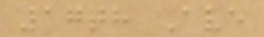17th Ave
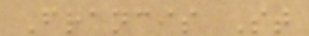Francis St
